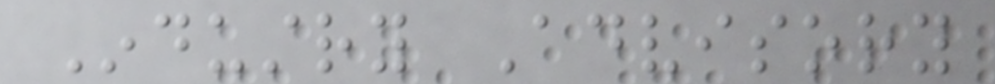Industry Advisory
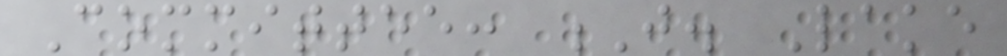Committee: J. Lake
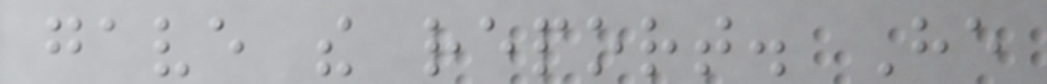gave the report. He
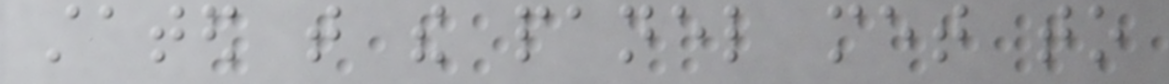stated that the panel met to
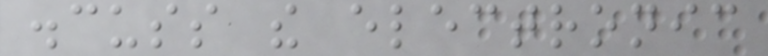discuss the electronic
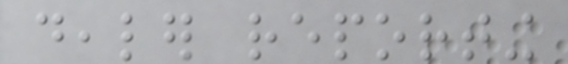dealer reporting
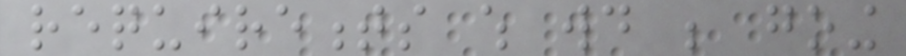requirements which would be going
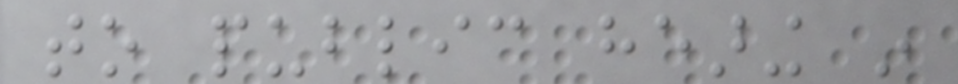to public hearing in
